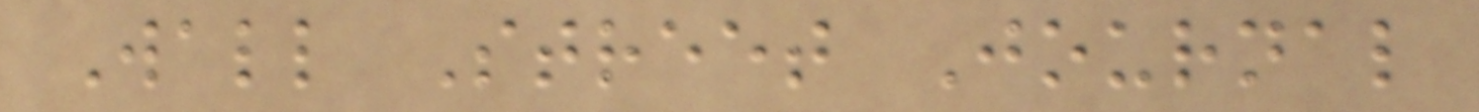Wall Street Journal
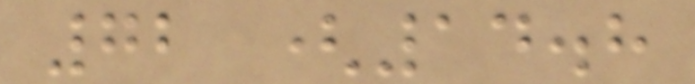72 (14.8
